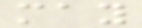may
